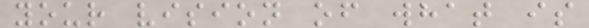your vision of what is
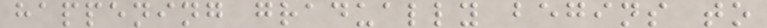happening gradually begins to
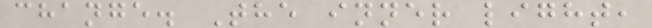change. The inner light,
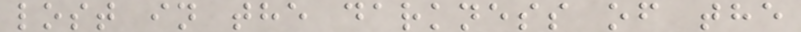lost in the darkness of the
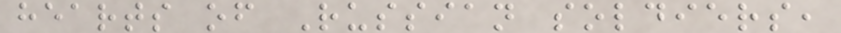hearts of Russian soldiers,
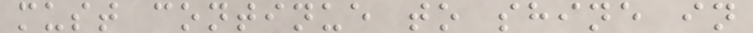must continue to shine in
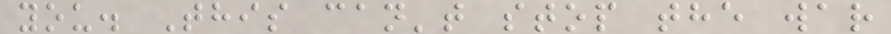you. This can't stop the war
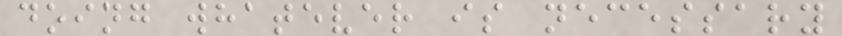doing whatever is necessary
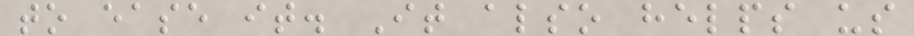to ease it. It also helps us
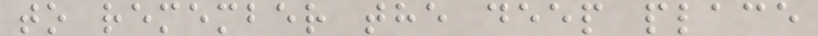to remember the deep place
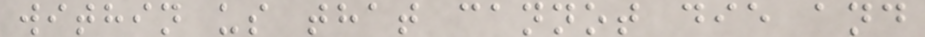within us that cannot die and
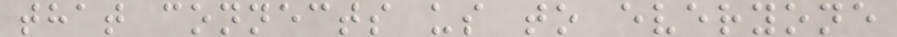that connects us to everyone
